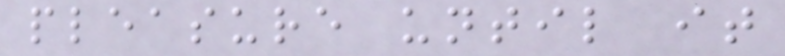pleasure until it
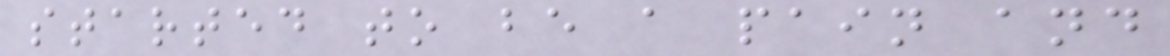started to be a pain and
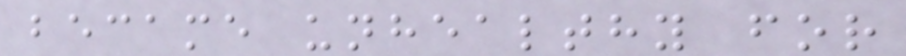became unhealthy for
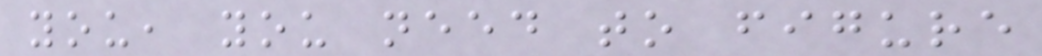you, you need to figure
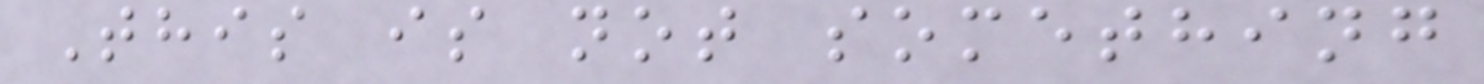This is not something
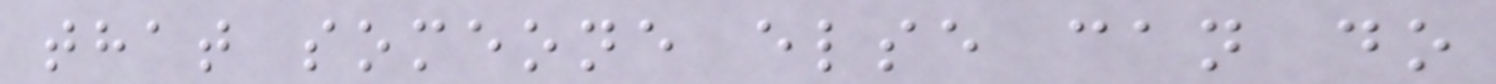that someone else can do
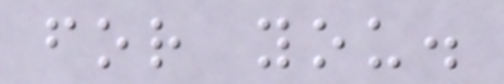for you.
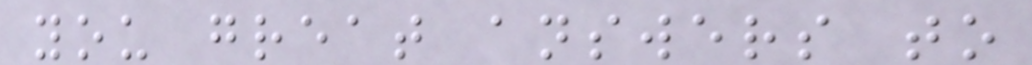you great answers to
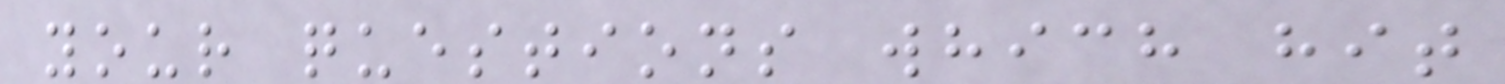your questions which hit
